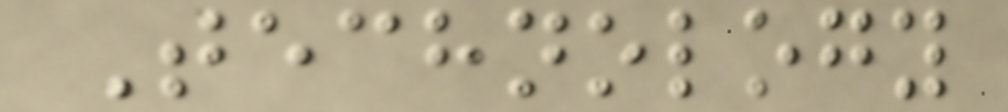Technology
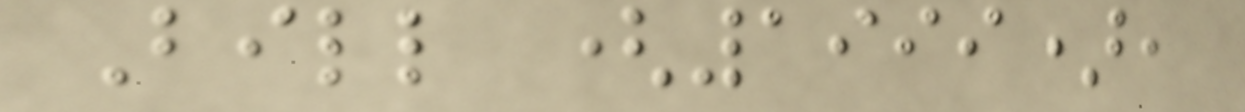Bill (1999),
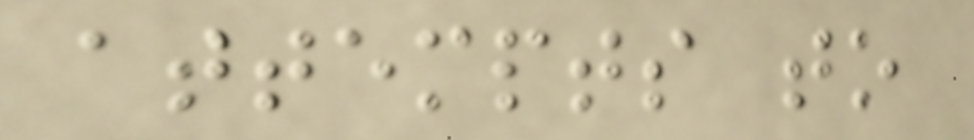attempts to
